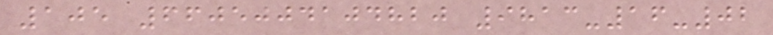105 6605004104820 9813-16-02
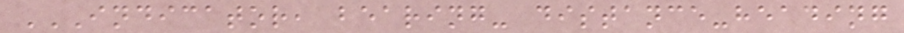INDICATOR, BEARING- DISTANCE-HEADING
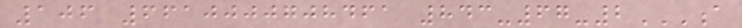106 6610000708461 843-67-2A
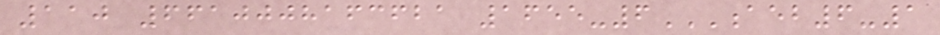110 6610008163621 1655-6AEB6-1
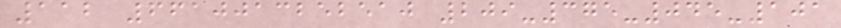112 6610013252510 209-375-045-101
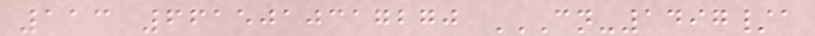113 6615010317270 CN-1497/A
